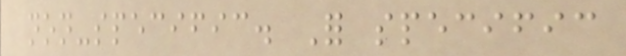non-specific. For specific
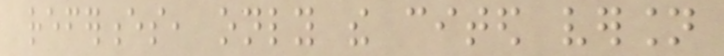references, only the cited version
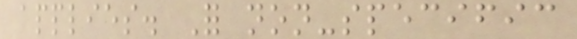applies. For non-specific
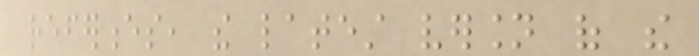references, the latest version of the
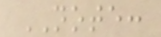NOTE:
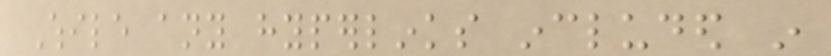While any hyperlinks included in
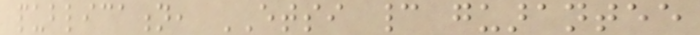publication, ETSI cannot guarantee
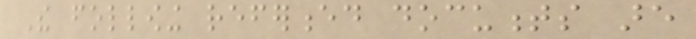The following referenced documents are
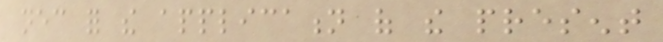necessary for the application of the present
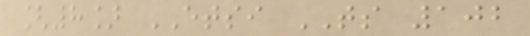[8] ETSI TS 102
